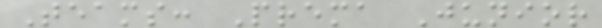Teams: Prema Junior
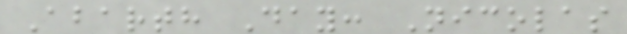Abarth Day: Nicolas
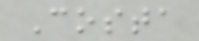Costa
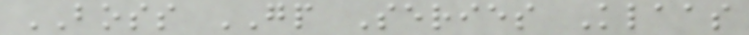BOSS GP Series Klaas
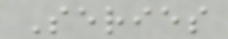Series
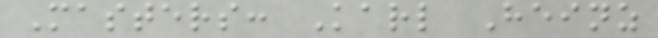Masters: Karl Heinz
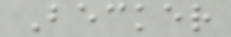Becker
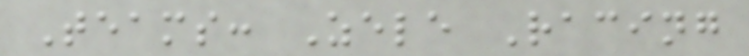Teams: Zele Racing
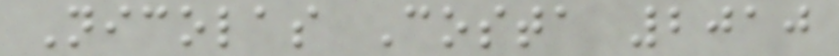Nicolas Costa 2010
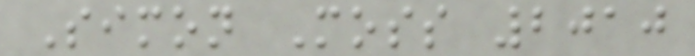Simon Moss 2010
